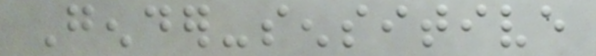Gender-sensitive
